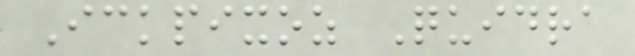Ickpixoz Quidra
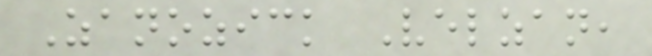Zanozick Velzan,
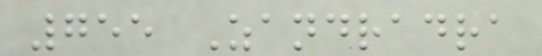755 Zandradra
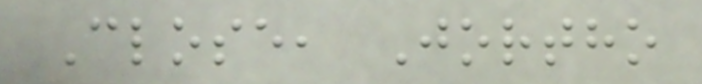Close, Jortho
